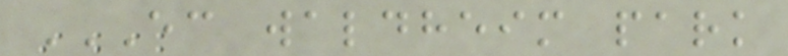EC WALDHEIM PARK
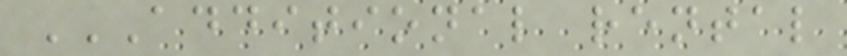ADDITIONAL RENTAL
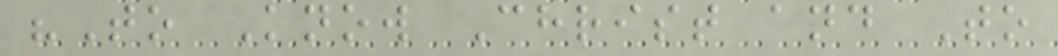"To Know Christ and To
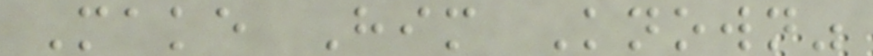Make Him Known"
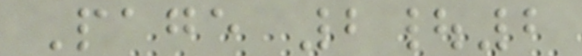Page 2|2
